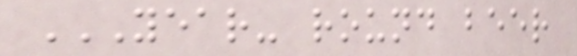YEAR- ROUND BEER
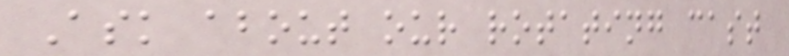Ask about our rotating cast
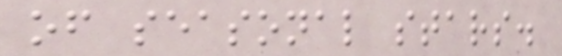of seasonal stars.
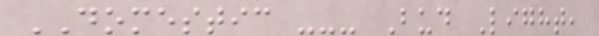DOMESTIC --- Bud Light,
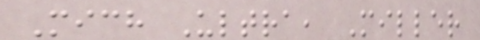Mich Ultra, Miller
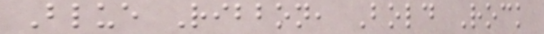Blue Ribbon, Bold Rock
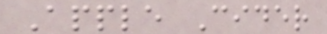Apple Cider
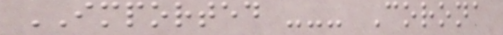IMPORTED --- Corona
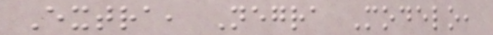Extra, Negra Modelo,
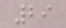29
